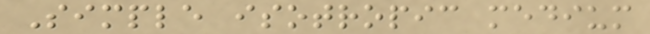Simple isotropic medium
